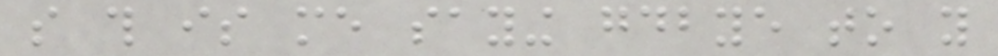so this is me saying goodbye to you
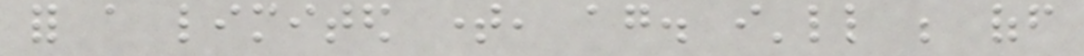for a limited time, again. i'll be off
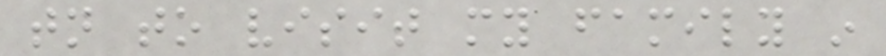tonight to visit my family in
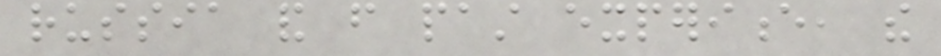russia and from past experience, the
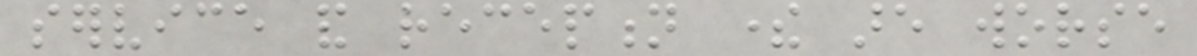service and reception there are worse
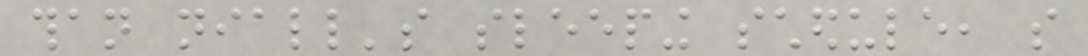than niall's sleeping schedule, so
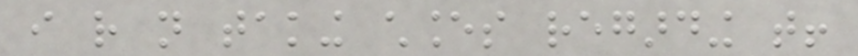i rather not taking chances regarding that!
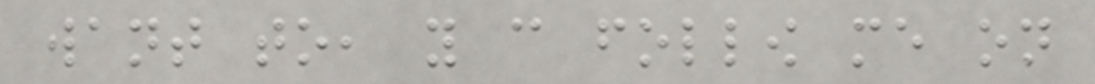want to, you can follow me on
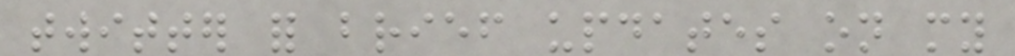twitter for brief updates on my
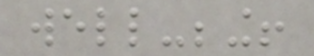well-being!
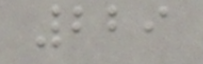229
